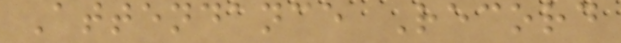Attendance Record
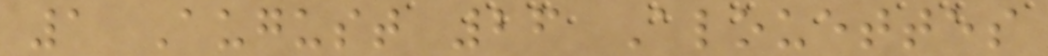1 August 26 Alouettes
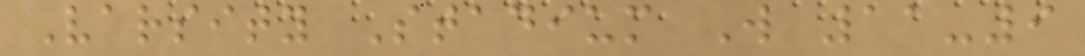Varsity Stadium W 11-9
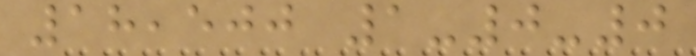18,500 1-0-0
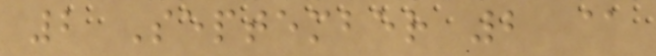2 September 2 @
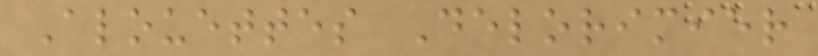Alouettes Delorimier
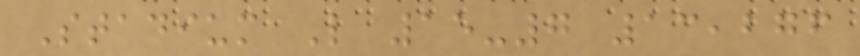Stadium L 15-7 13,276
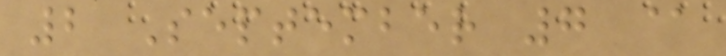2 September 7 @
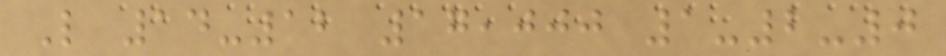L 14-12 17,000 1-2-0
